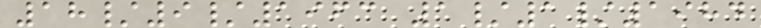18/9/1963 1/1/1984
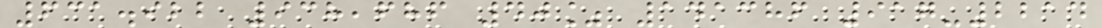631.922 938,686 40% 141386 917-2214
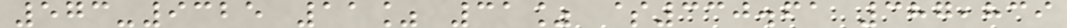573-9325 11% 31% $330.61 387,839
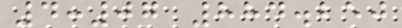4:07 884.250
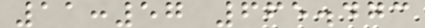11:57 665.473
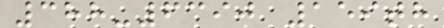388-6390 159th
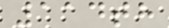114th
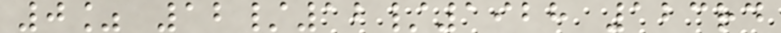0% 12/12/1928 123rd
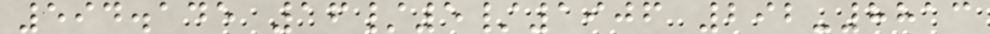594.145 16/5/1906 292-8813
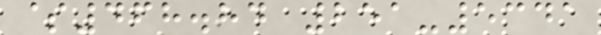$468.84 251-5341
